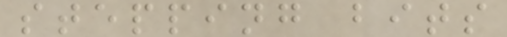stepping bits
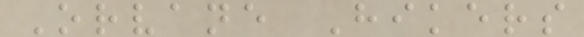Orvane Hikers
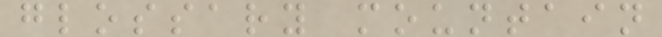glossary mountain
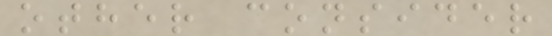other consider
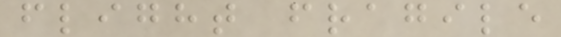flight fragile
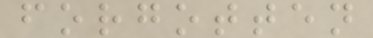forgotten
